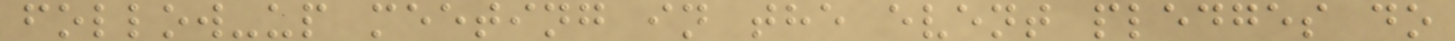follow-up meeting in the event pledges do
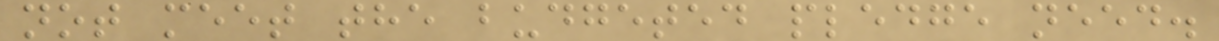not meet the budgeted pledge need.
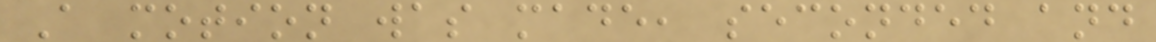A motion was made, seconded and
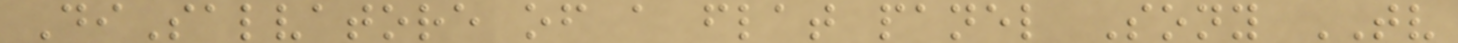DiSalvatore of a flat panel Sony TV
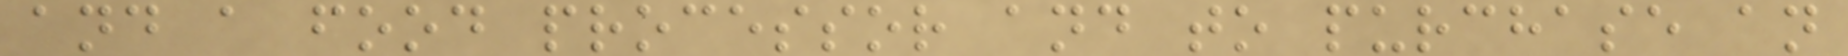and a food processor and to purchase an
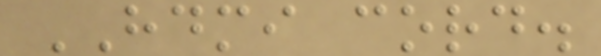HDMI cord.
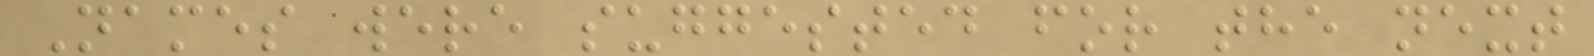Names were suggested for the next
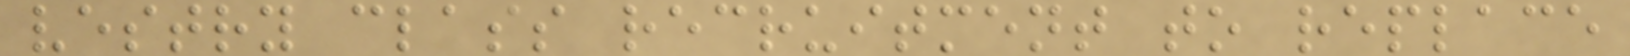vestry class recruitment to replace
